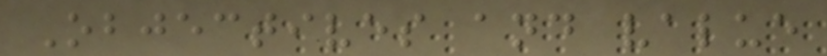Objectives and value
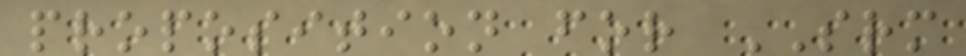proposition for SRM
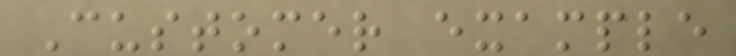Customer example
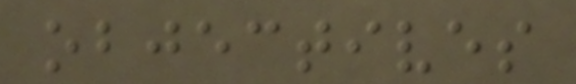objectives
